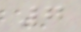7
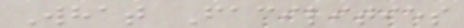What Facilities
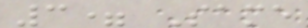3= Same
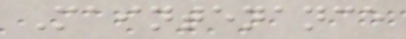Maintenance
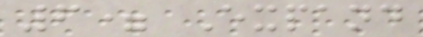6= Expand
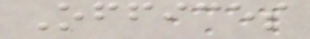Offices
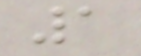1
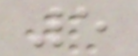5
